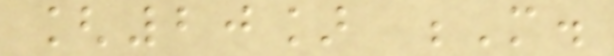[20] M.
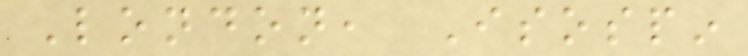London, Isospin
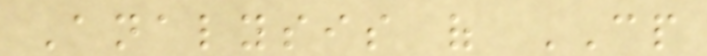Analysis of CP
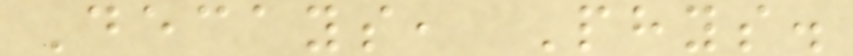Decays, Phys.
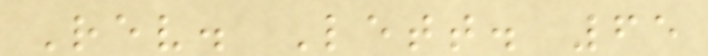Rev. Lett. 65
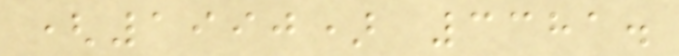(1990) 3381.
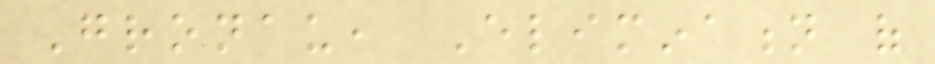Gronau, Elimination of
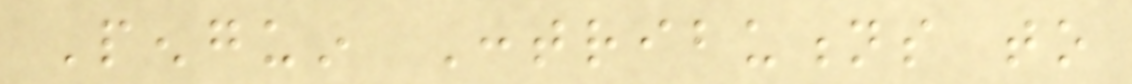Penguin Contributions to
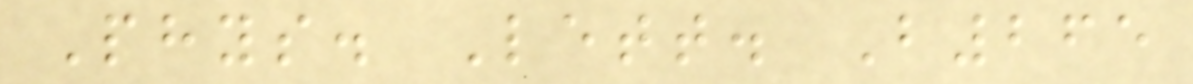Phys. Lett. B265
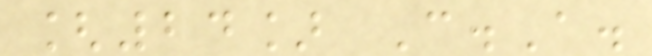[24] C.A.
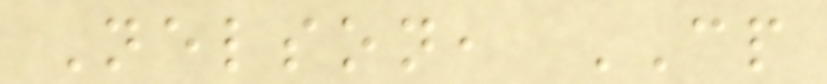Nelson, CP
